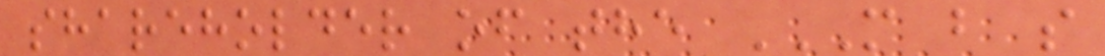shareholder of the M B S
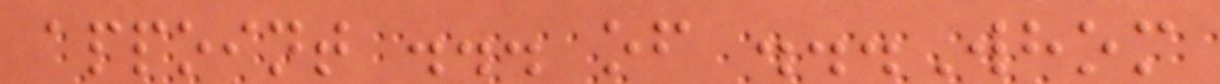appoint ... of ...Whom
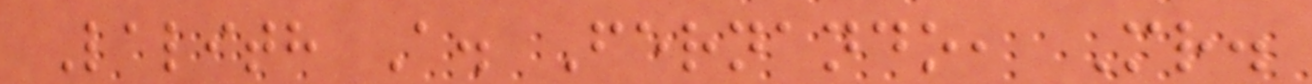Lalith A. Fernando, Mr.
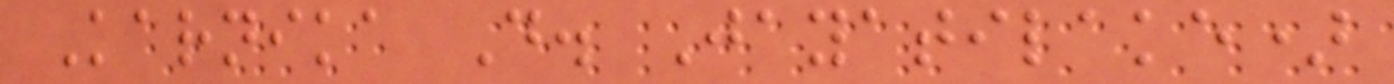Karnika D. Jayatilake)
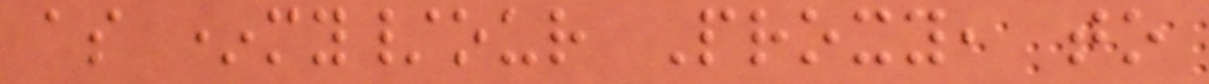as *my/our Proxy, to
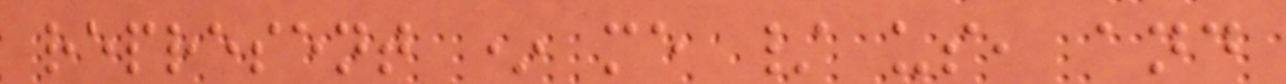represent * me / us, and
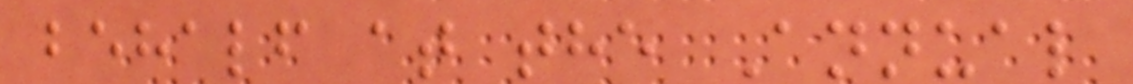behalf at the Annual
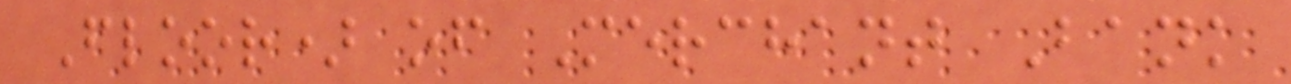Floor) of Merchant Bank
